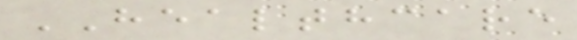HEALTHCARE
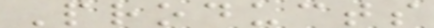Products
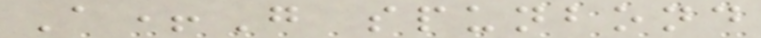A+G spunbond
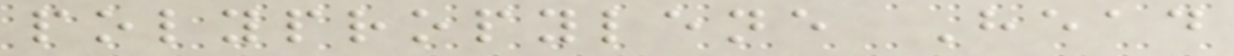polypropylene Head
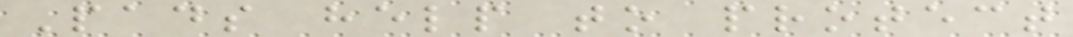Pads help to protect
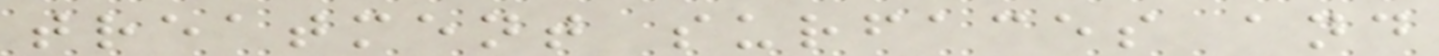treatment surfaces and
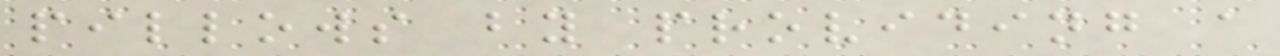pillows by providing a
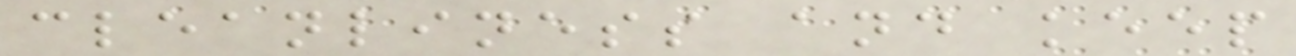cleanliness and keep
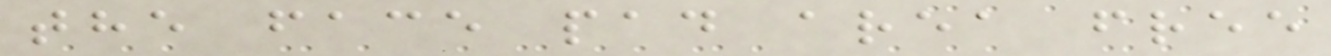the face pad area free
